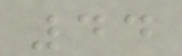44
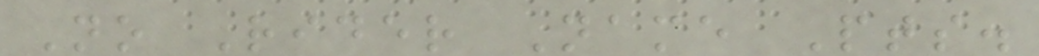No Rider Name Pts.
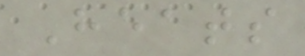Heats
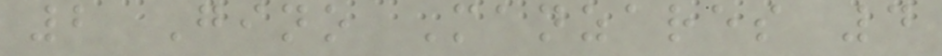2 Gino Manzares 4
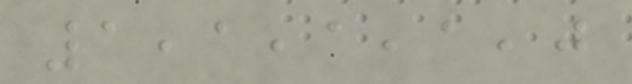1,1,1,1,0
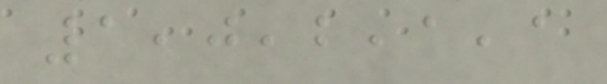1,0,2,1,1
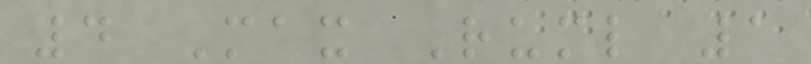4 Max Ruml 1
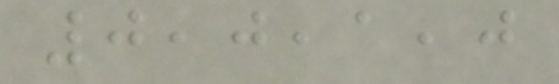0,0,1,0
